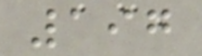197
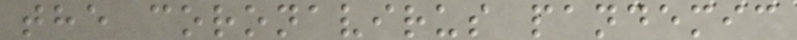the coronavirus pandemic
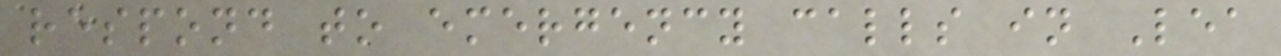respond to emergency calls in Lea
